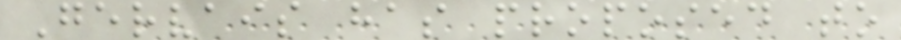Gervais has proposed to
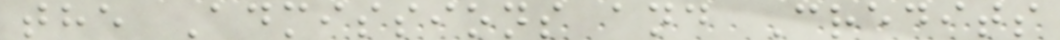the Admissions and Credits
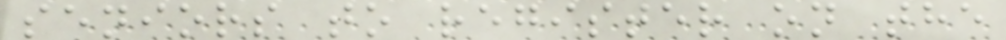seniors to register on the
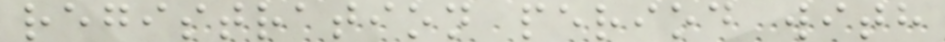registration period with
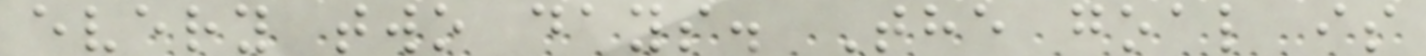every two days. The goal is
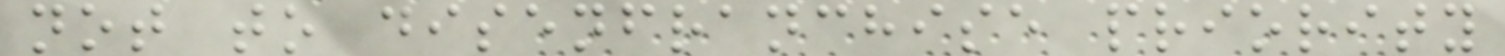not to disenfranchise priority
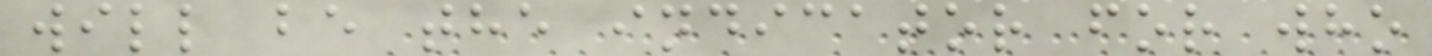will be the indicator for who
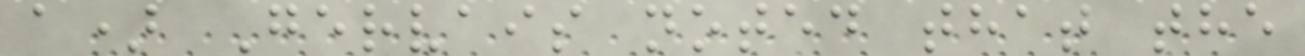a) Gervais noted that the
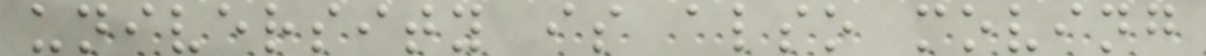university is also moving
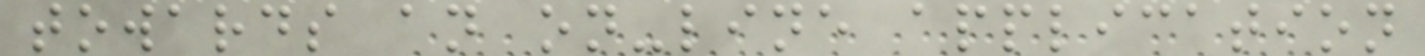towards an on-line application
